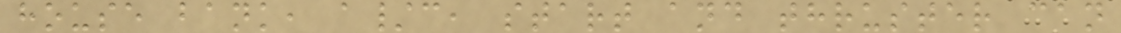house bank, a/c, start and thruster can
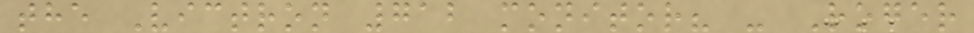the Victron 712 monitor? - Roger
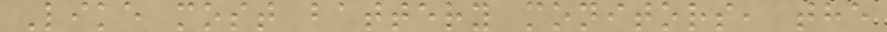Like most battery monitors, the
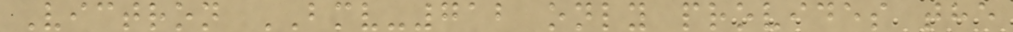Victron BMV-712 only provides the
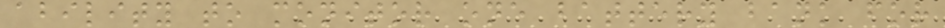ability to monitor one battery bank for
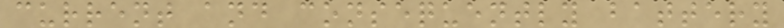current and consequently battery
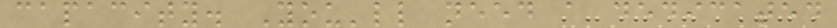capacity. You'll need a dedicated
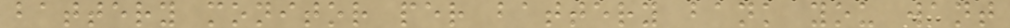battery monitor per battery bank you want
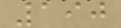190
